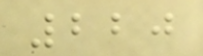220
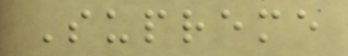Supreme
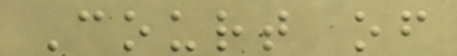Court of
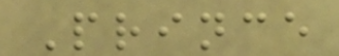Prince
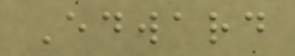Edward
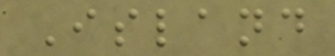Island
